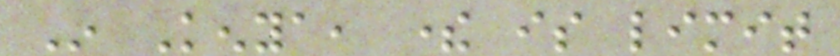In Kenya, there is limit
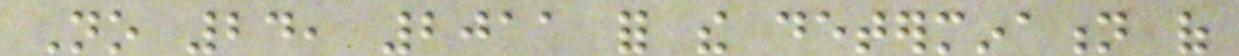No 24, 2011 for the determination of
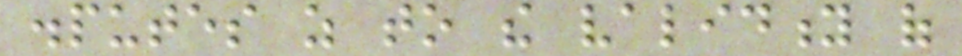disputes as to the validity of
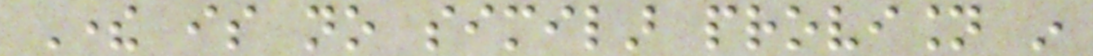There is no similar provision in
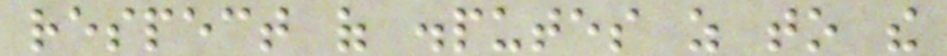respect of disputes as to the
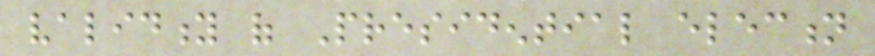validity of Presidential election
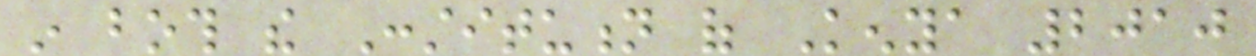in both the Constitution of Kenya 2010
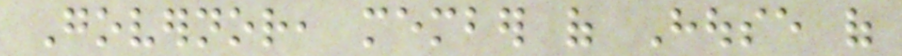Governor, member of House of
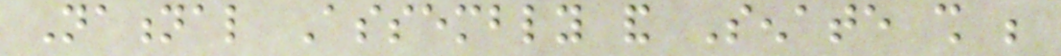National Assembly and Senate shall be
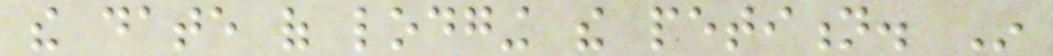the date of lodging the petition. In
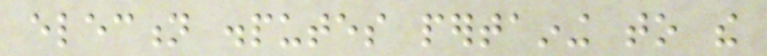election disputes pertaining to the
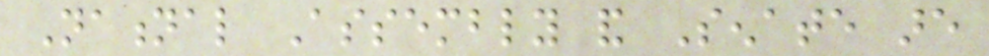National Assembly and Senate are
